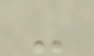-
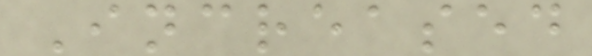Increased
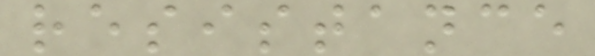resistance
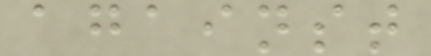against
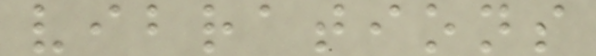vibrations
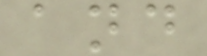and
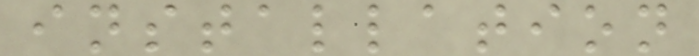installation
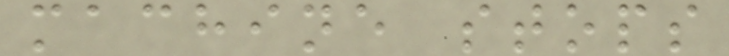machine stops
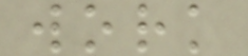work
